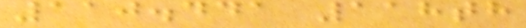110.441 118th
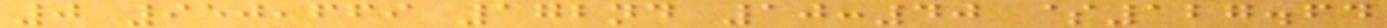0 950,669 172nd 10:40 $127.64
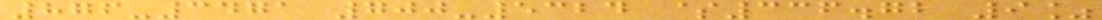876-3471 700-5324 $336.72 9%
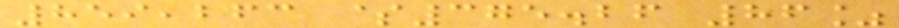859,263 $375.26 86%
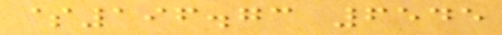$196.73 6545
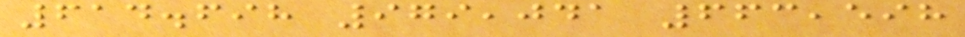614.698 979,041 663,598
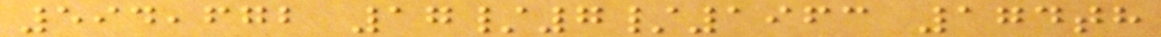594,672 17/7/1963 174th
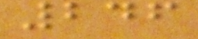246
